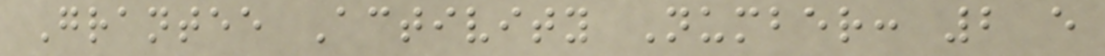Grantee Activity Number: 2 e
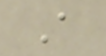A
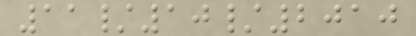11/10/2010
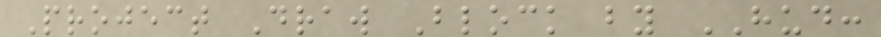Project Draw Block by HUD:
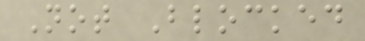Not Blocked
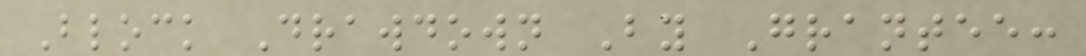Block Drawdown By Grantee:
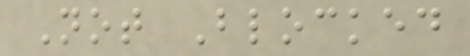Not Blocked
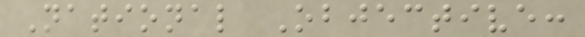National Objective:
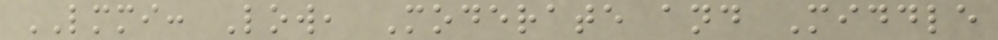LMMI: Low, Moderate and Middle
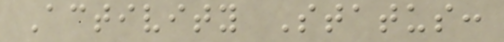Activity Status:
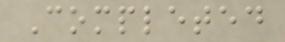Completed
